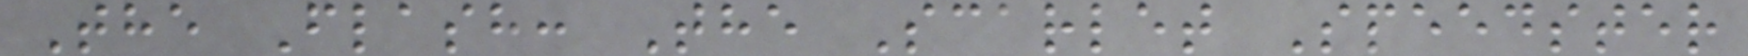The Flash: The Scarlet Speedster
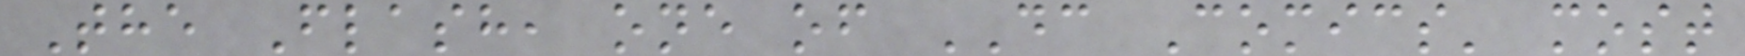The Flash, one of DC Comics' most
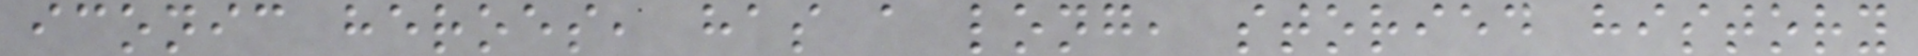iconic heroes, has a long, storied history
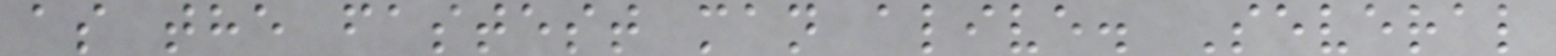as the fastest man alive. Several
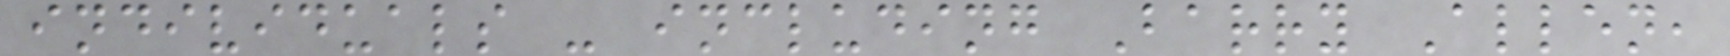individuals - including Barry Allen,
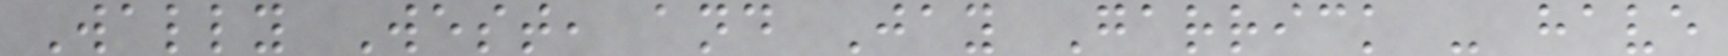Wally West, and Jay Garrick - have
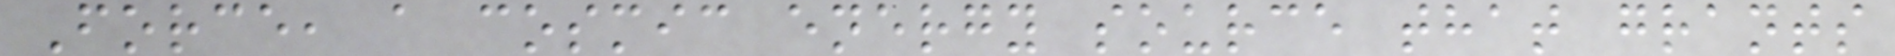Force, a cosmic energy source that grants
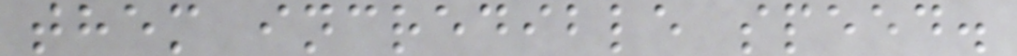them incredible speed.
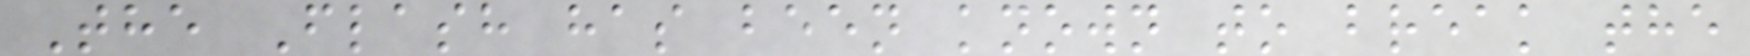The Flash has been known to break the
